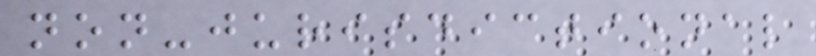non-jurisdictional
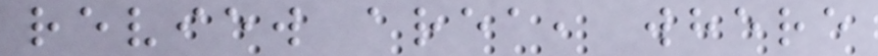review area, where
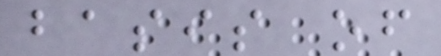basis of
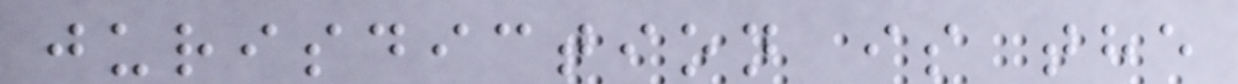jurisdiction is the
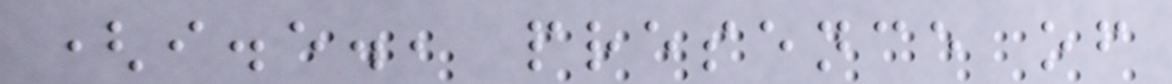(i.e., presence of
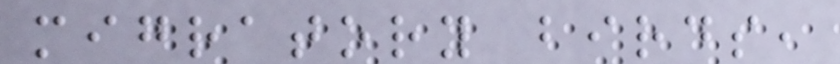migratory birds,
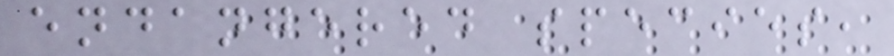endangered species,
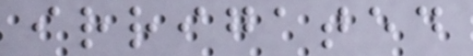irrigated
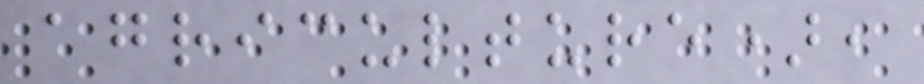agriculture),
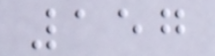157
